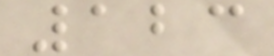123
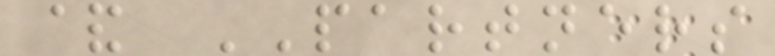& PARTNERS
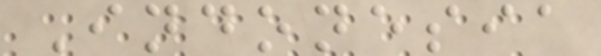Indonesia
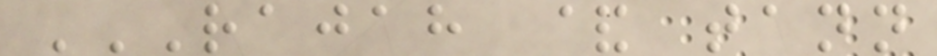RAJAH & TANN
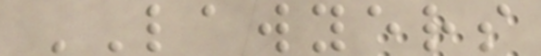LAWYERS
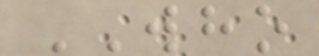WHO
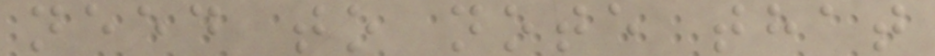need to note that
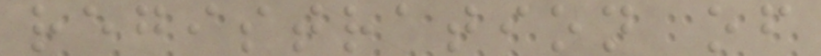registration of
